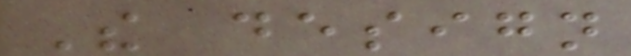The design
